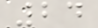24
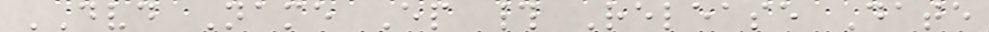DVD Name Ep # Release Date
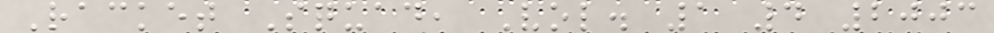Racket Squad, Vol. 1 4 2003
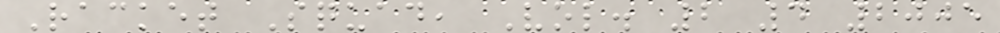Racket Squad, Vol. 2 4 2005
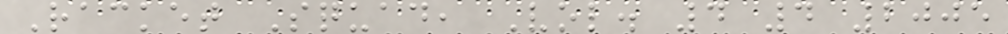Racket Squad, Vol. 4 4 2005
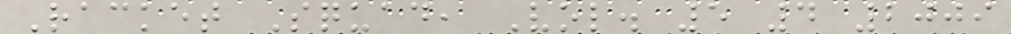Racket Squad, Vol. 5 4 2009
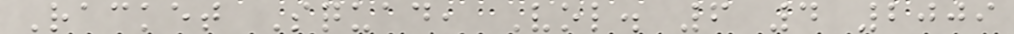Racket Squad, Vol. 6 4 2009
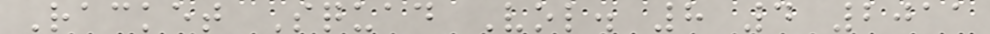Racket Squad Vol. 8 4 2011
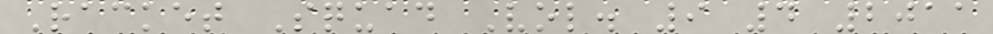Racket Squad Vol. 9 4 2011
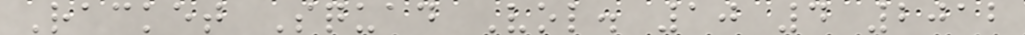Racket Squad Vol. 10 4 2012
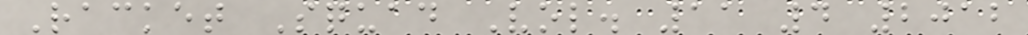Racket Squad Vol. 11 4 2012
